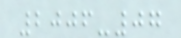2006-07
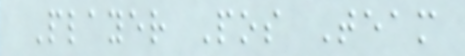Player Pos Team
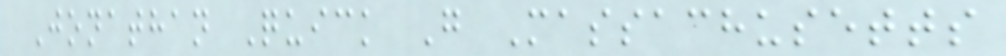Jonathan Quick G Massachusetts
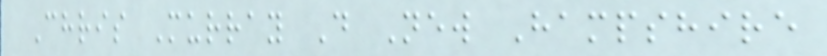Chris Murray D New Hampshire
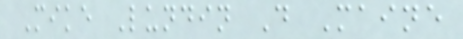Mike Lundin D Maine
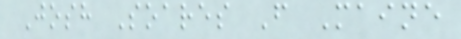Josh Soares F Maine
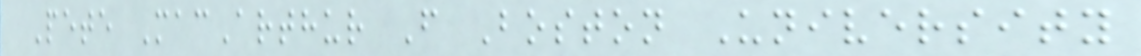Pete MacArthur F Boston University
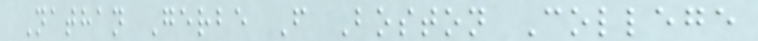Nathan Gerbe F Boston College
